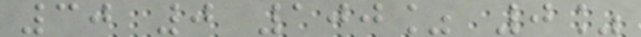30 0 100% 0%
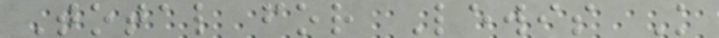Total for Lewis K
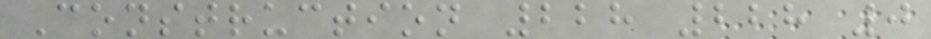Construction 228 228 0
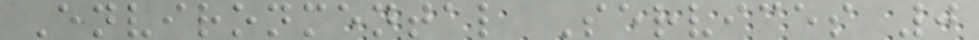Environmental Services 0
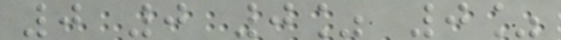0 0 0% 0%
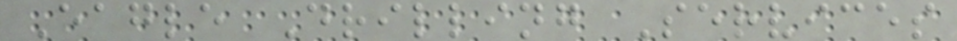Eagle Drilling Services
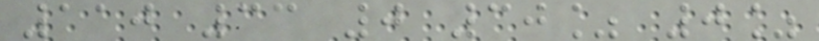110 33 0 30% 0%
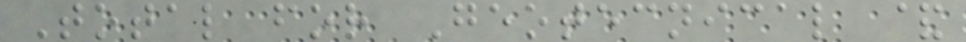Total for Geotecnical &
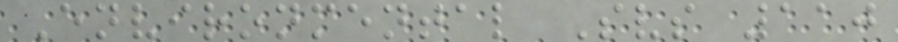Environmental Svs 110
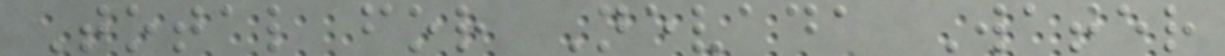Total for Nevada Water
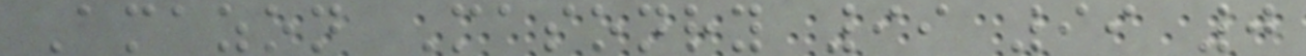Amazon Masonry 99 99 0
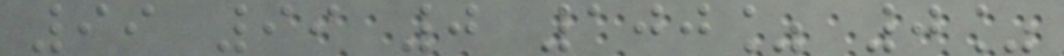99 99 0 100% 0%
